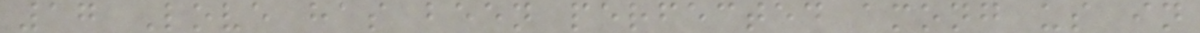17 Love has been perfected among us in
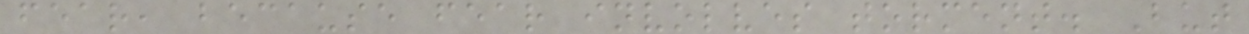fear, because fear involves torment. But
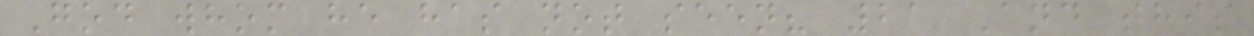God whom he has not seen? 21 And this
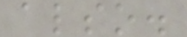also.
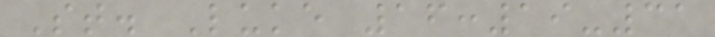St. Luke 16:19-31
